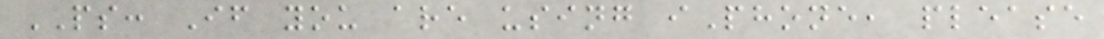PS: If you are using iPhone, please
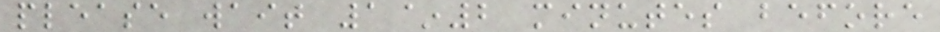please wait 1~2 minutes before
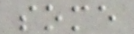some
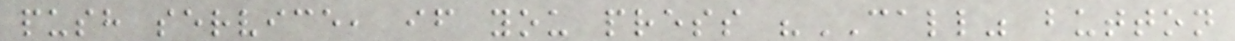push service, if you press "CALL" button
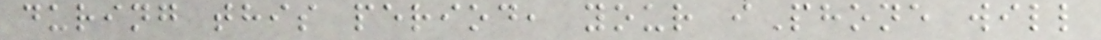during this period, your iPhone will
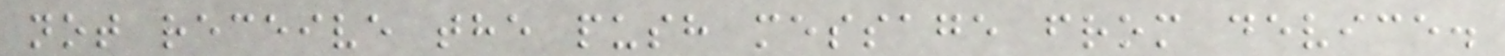not receive the push message from device.
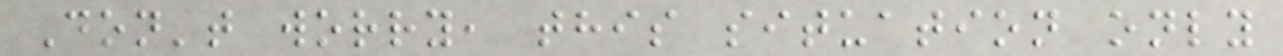Don't worry, this situation only
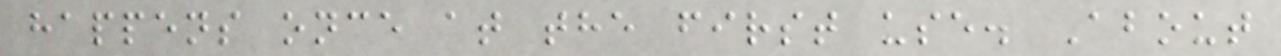happens once at the first use. About
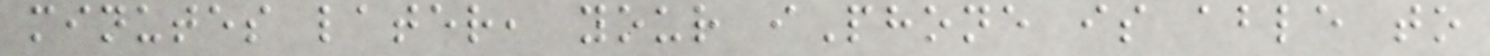minutes later, your iPhone is able to
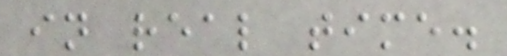in real time.
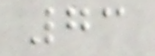73
